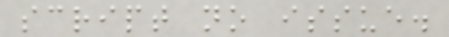script no issue.
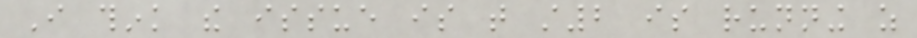I think the issue is that st2 is running as
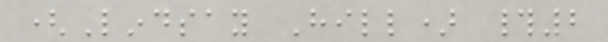(Lindsay Hill) #2
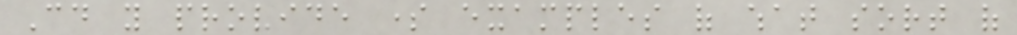Could you provide some examples of what sort of
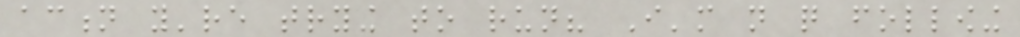action you're trying to run? I'm not quite following
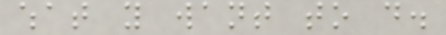what you want to do.
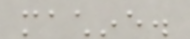machine.
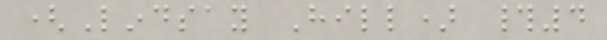(Lindsay Hill) #4
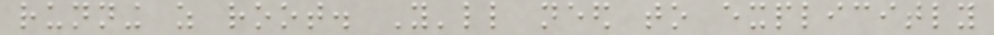running as root. You'll need to explicitly
